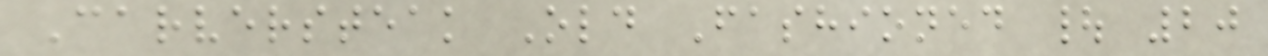Carversteak Old Fashioned | 20
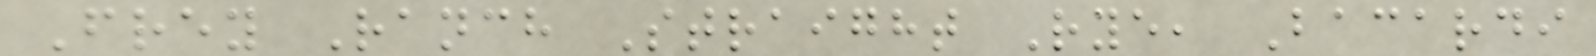Frey Ranch Straight Rye, Bacardi
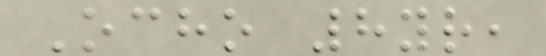Ocho 8yr,
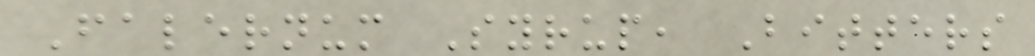Falernum Syrup, Bitters
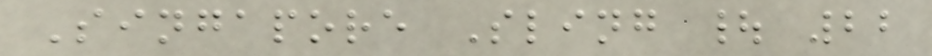Singapore Sling | 22
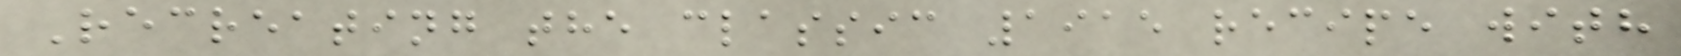Recreating the classic 1915 recipe with
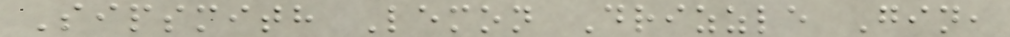Sipsmith Lemon Drizzle Gin,
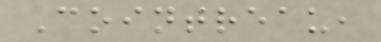Cointreau,
